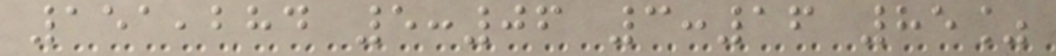151,284 5:06 3:16 85%
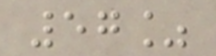57%
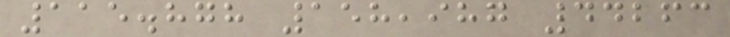115.878 158,987 44263
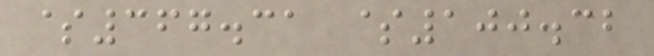$367.31 $100.32
